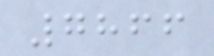7866
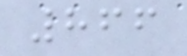866
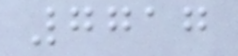7717
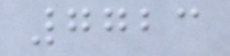7723
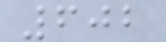602
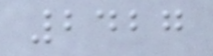2427
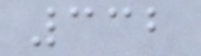332
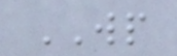WP
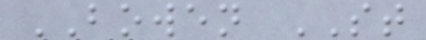BOWEN ST
